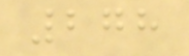278
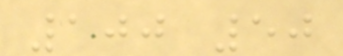100 50
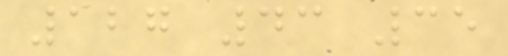127 43 35
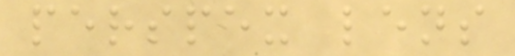perspex lens
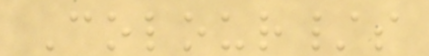Colour/s
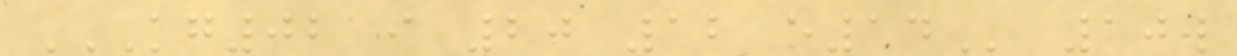KG02 I 20 12 E14 10w
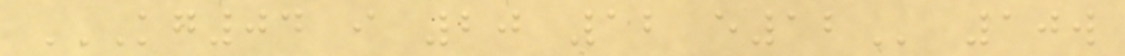KG04 I 20 12 E12 10w
